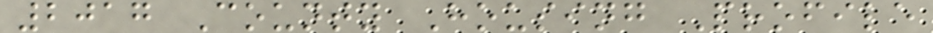2017 County Housing Profile
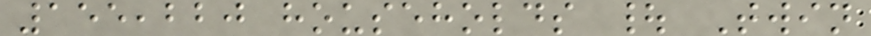155,220 households | Twin
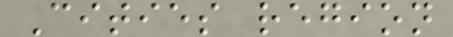Cities region
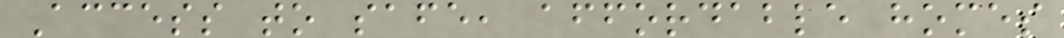Access to safe, affordable homes
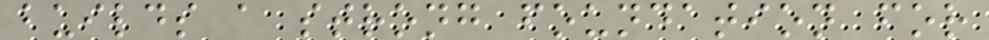builds a strong foundation for
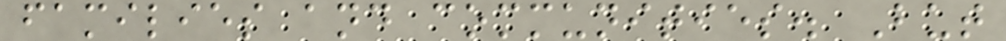families and communities. But
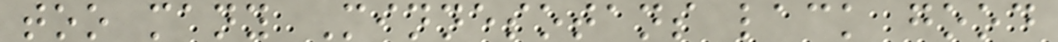too many Minnesotans lack good
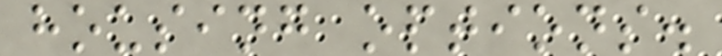housing options.
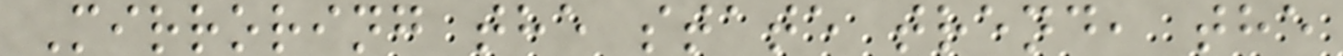Mirroring the state trend, the
